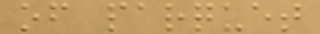of parquet
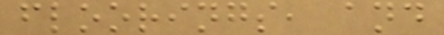floorings, and
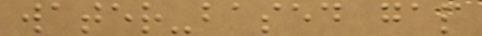water-based gap
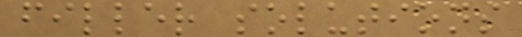filler solutions
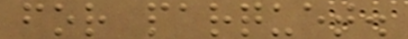for parquet.
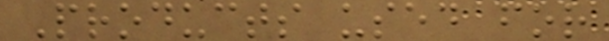Products used for
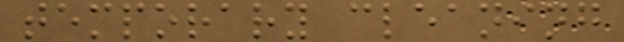temporary cleaning
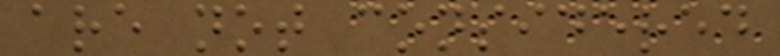are not considered
